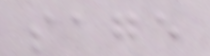sage
